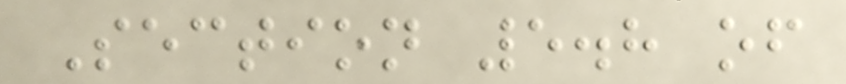Section 5.8 of
